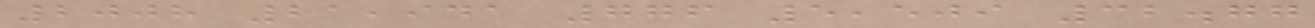2008 21,941 776 5,509 32.77
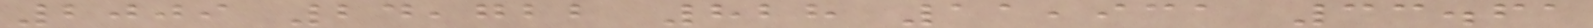2009 24,722 828 11,931 33.61
